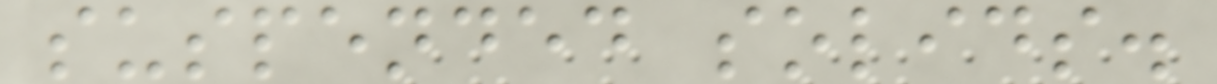suspended solids.
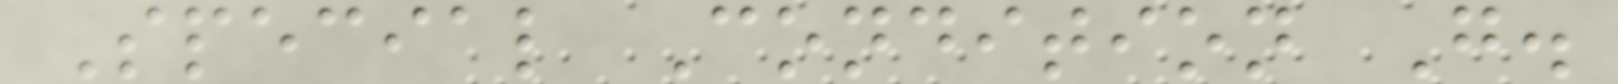Special Condition G.
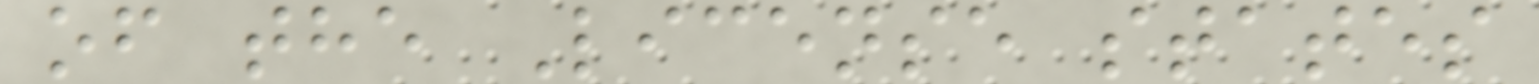of the License states
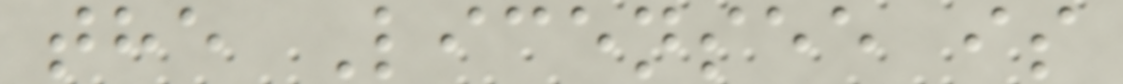the Licensee is
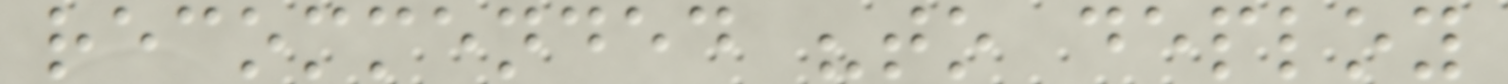recommended "to deploy
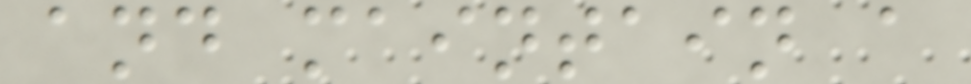and maintain a
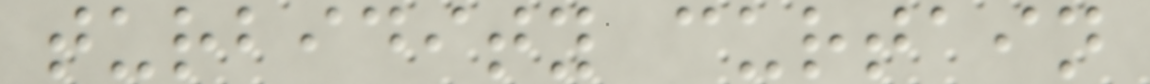turbidity curtain
